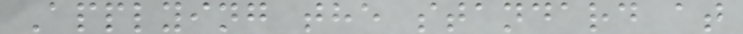Applying the standard at
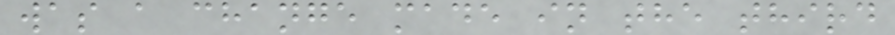was a change made in the third
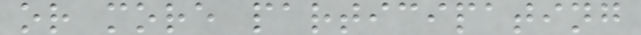or more participating
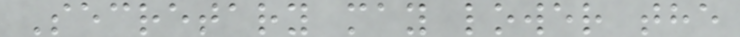Secretary may lower the
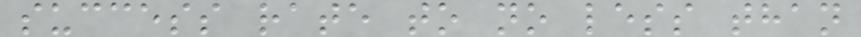success rate to no less than
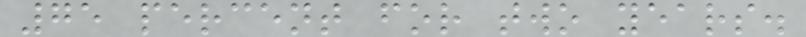75 percent for two years.
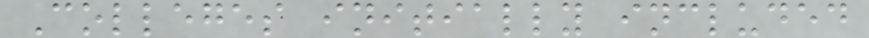Colleges initially included
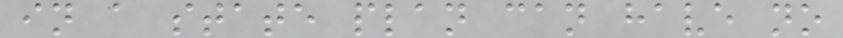in a state plan can have no
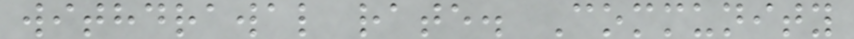withdrawal rate. Community
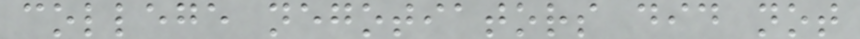college negotiators did not
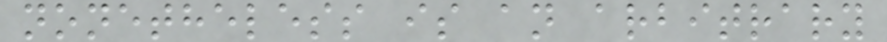nonetheless is an arbitrary
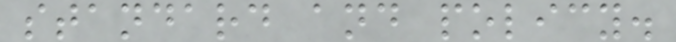standard and policy.
